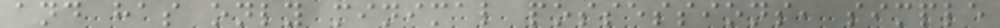and has only minimal possessions, simple
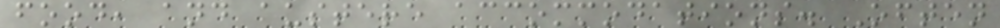food, and austere accommodations. Often
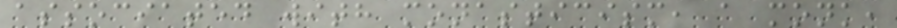associated with monasticism, a monk,
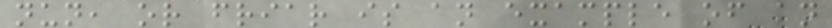nun, or friar is an example of an
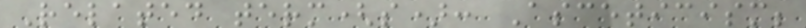Related term(s): Asceticism;
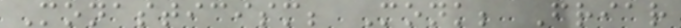Monasticism; Monk; Friar
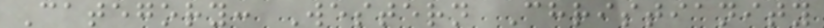Category: Western Christianity
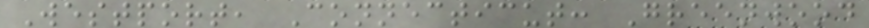Westport, Connecticut: Greenwood
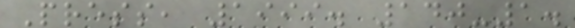Press, 1999. 140-1.
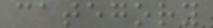category
